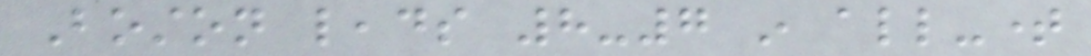Boston leads 8-7 in all-time
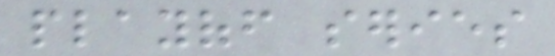playoff series
